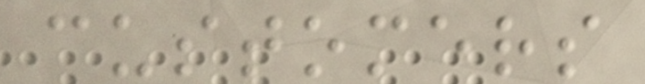customers
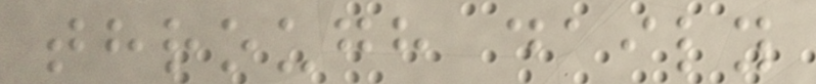through daily
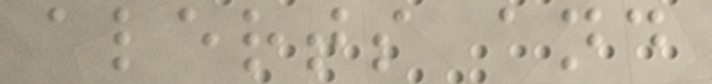alerts and
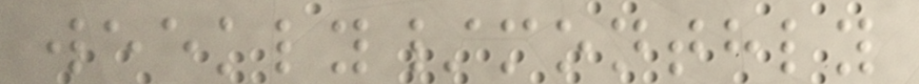weekly/monthly
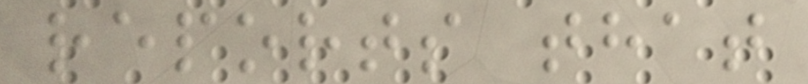reports that
